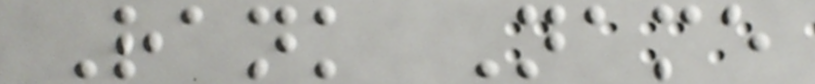Rank Name
